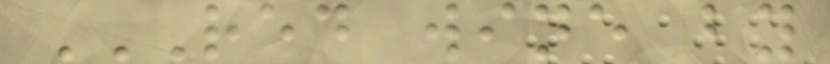RED WINE BY
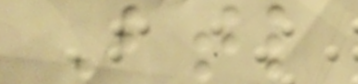Btl
